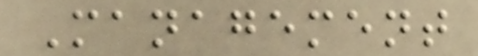Management
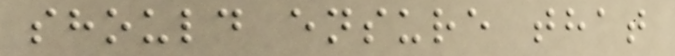should ensure that
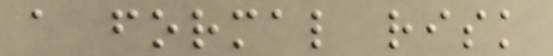a formal risk
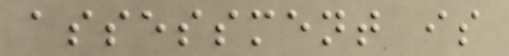assessment is
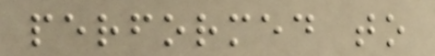performed to
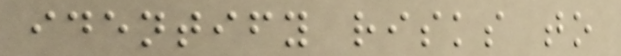identify risks to
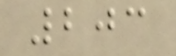203
